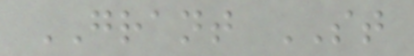GRANT ST
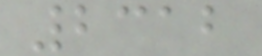2312
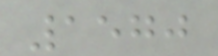1570
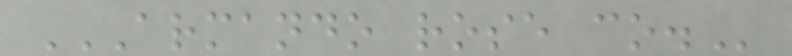ARMANDO ROSE CO.
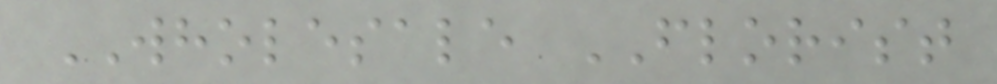WHOLESALE FLORIST
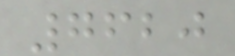7620
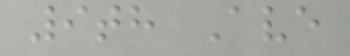9th Ave
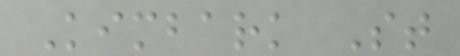Kimbark St
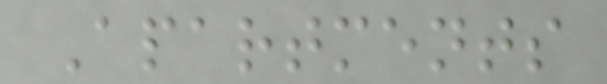Apartments
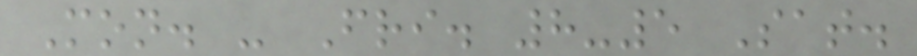Mon. - Fri. 8-5 Sat.
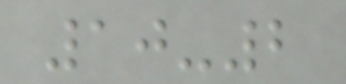10-2
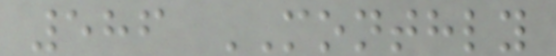586 MONTHLY
